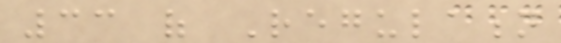33 of Regulation
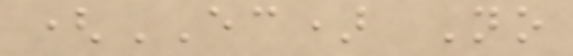(EC) No
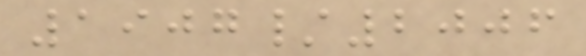1907/2006
